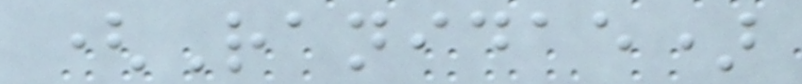(Ranidae)
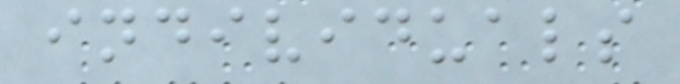individuals
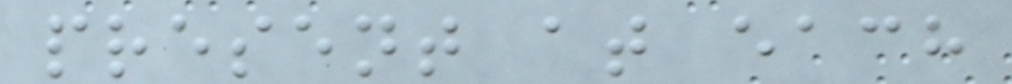present at each
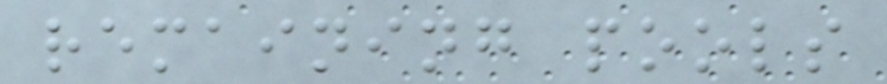remaining pools
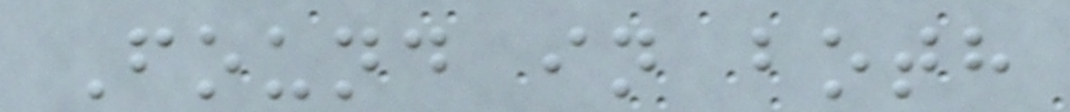Found in both
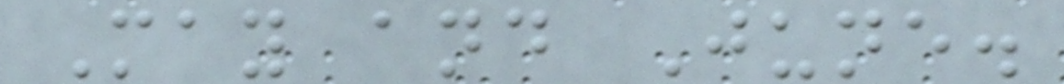May and June.
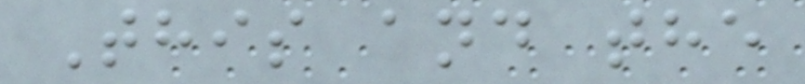This and the
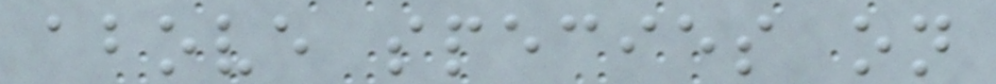above species on
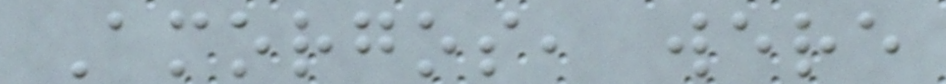Amorgos, were
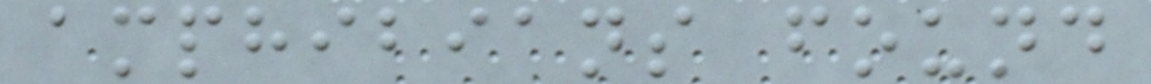amphibians found
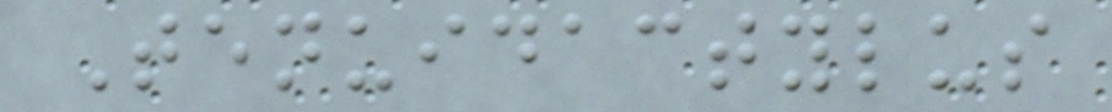Tenuidactylus
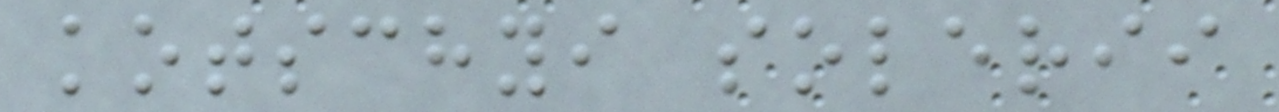kotschyi solerii
